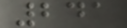241
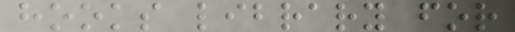hooks library for
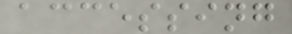accessing
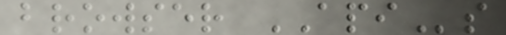browser APIs
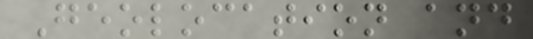Geolocation and
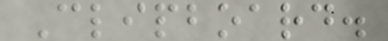Clipboard.
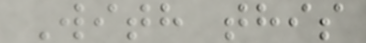With this
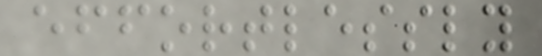effortlessly
